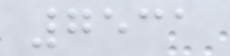7531
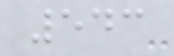543
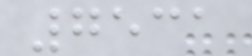7531
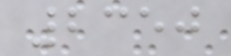2350
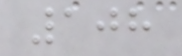108
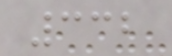332
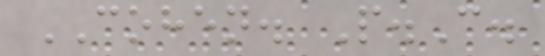COHEN. P.C.
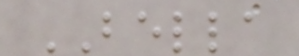BELLA
